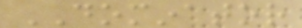DOMINATOR
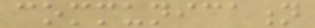communication
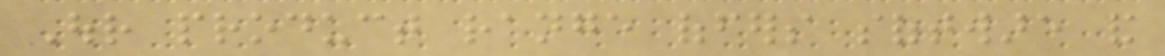Our product range offers software and
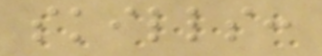skills:
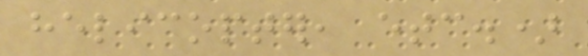helicopter, etc.)
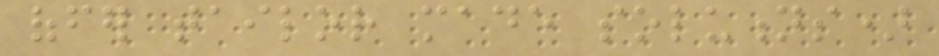offer tailor made solutions)
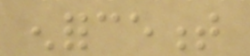enforcement
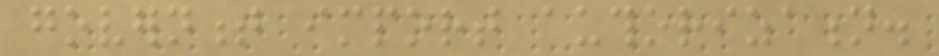government import authorization.
